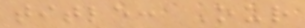title: Our
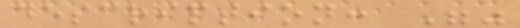description: ""
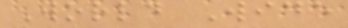World Wide
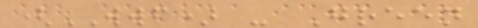(WWF) - Green
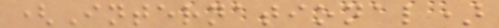(International)
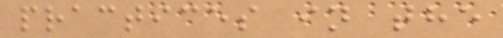practices in the
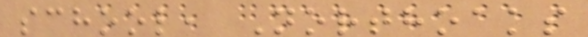school, Northoaks
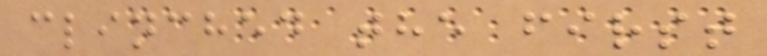clinched the first
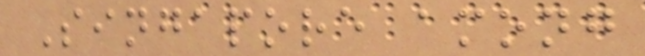Singapore among
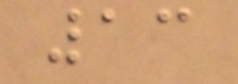13
